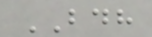BDH
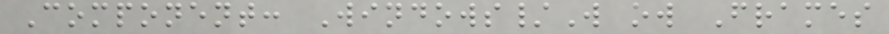Component: Windows/W ow Frames
